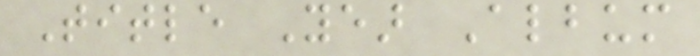Title Year Album
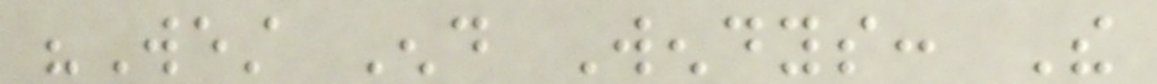"West End Wendys: The
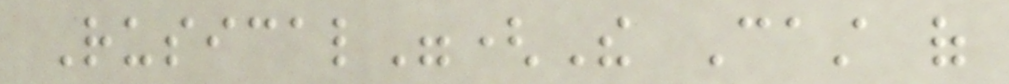Rusical"(The Cast of
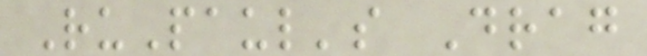RuPaul's Drag
